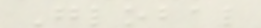Global
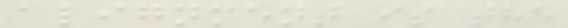alignment is the
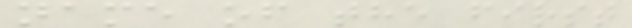name of the first
